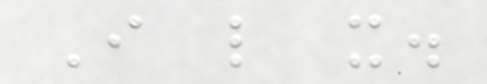I like it.
